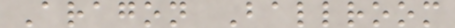Aragon Ballroom
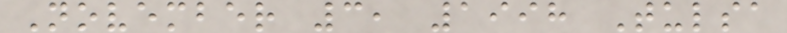November 3, 1998 Tulsa
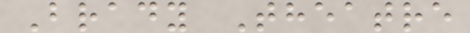Brady Theatre
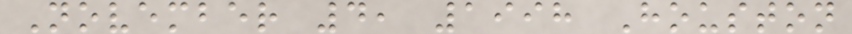November 4, 1998 Houston
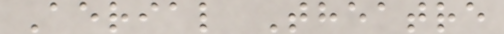Aerial Theatre
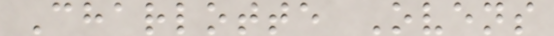Charlotte Ovens
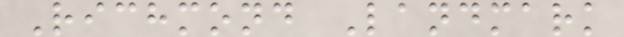Richmond Landmark
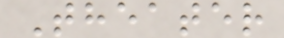Theater
